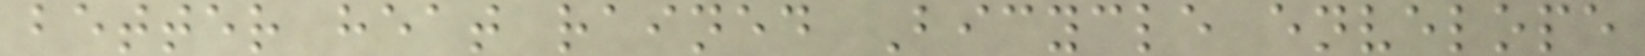better heat rained Bicycle envelope
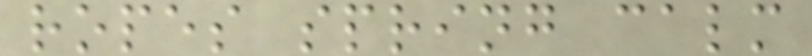ropes spring calm
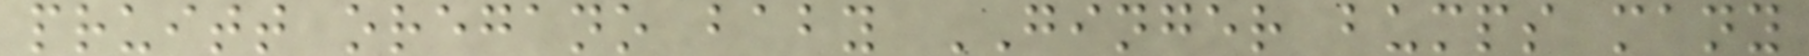pruitt oregano baby GINGER bumps many
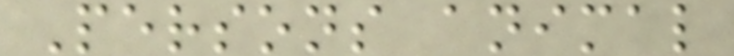Persons animal
